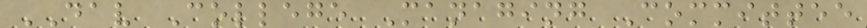DAV College Managing Committee
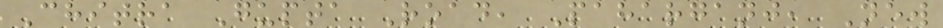Chitra Gupta Road, Paharganj, New
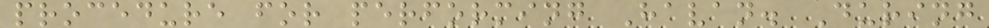procedure for performing Havan. During
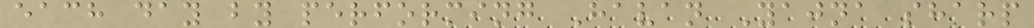each day by performing Havan Yajna sharp
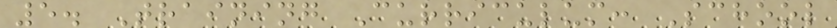5. Training Curriculum: School
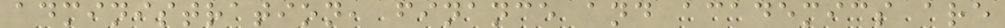administration, finance and academics are
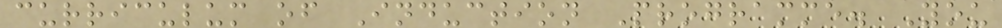curriculum of Induction Programme. You
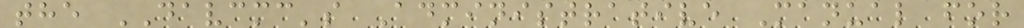the DAVCMC's Administrative Manual for
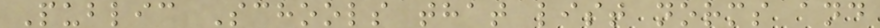Public Schools that list norms and
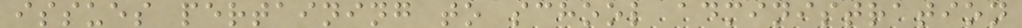issues pertaining to school administration
